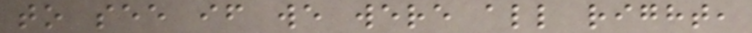to see if we were all right,
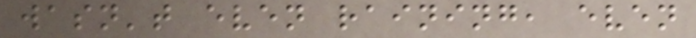wasn't even raining, even
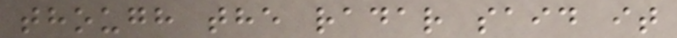though the radar said it
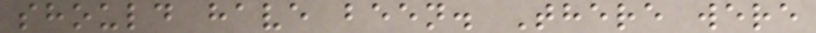should have been. There were
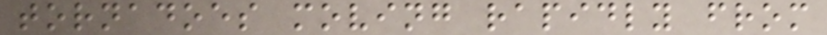tornadoes moving rapidly from
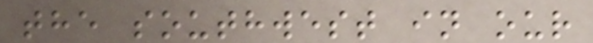the southwest in our
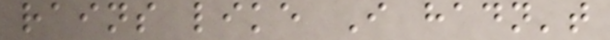rains like I hadn't
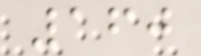160
